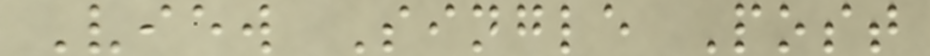View Single Post
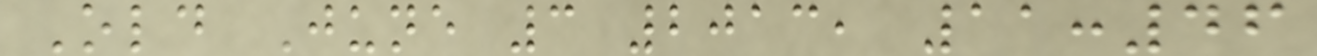Old June 3 2013, 11:46
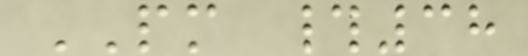PM #38
